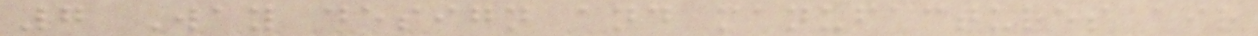7 Way design and manufactures air
